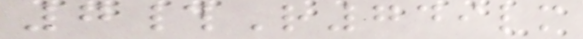7#R749lm
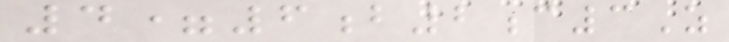4=6b2c3Z
